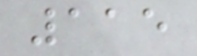115
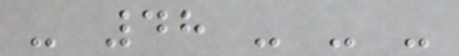- 48 - - -
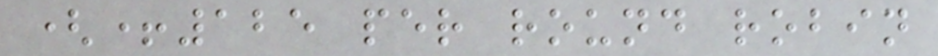(+125 per round robin
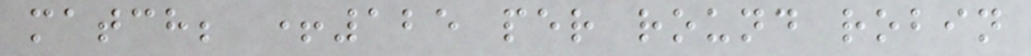match; +125 per round robin
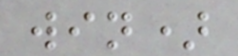win)
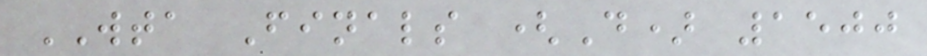WTA Finals (D) 1500
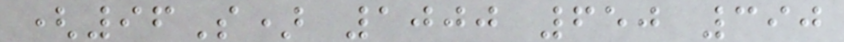(96S) 1000 650 390
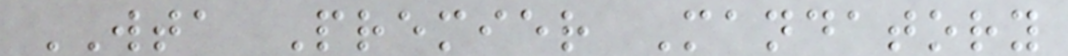WTA Premier Mandatory
